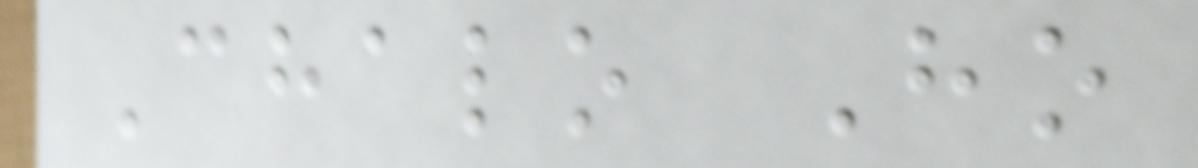Chalo Ho
